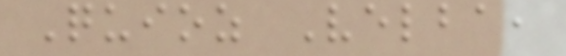Quioz Velba,
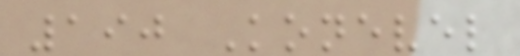190 Konevel
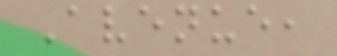Avenue,
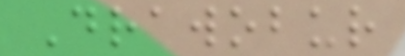Drawobur
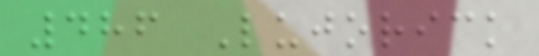486 Lujorick
